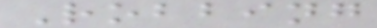Robbing
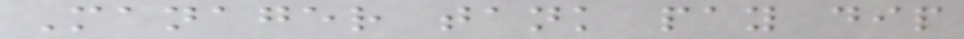Manager tank pay dip
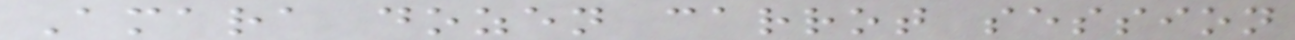Amara dozen carrot session
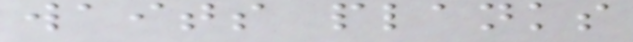waits planks
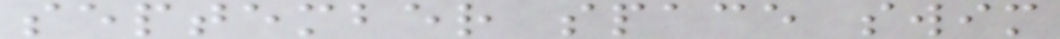september space swim
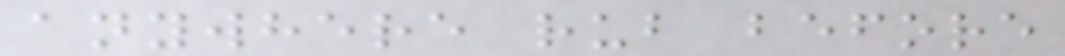anywhere rub before
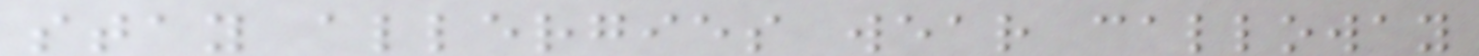stay allergies wear calloway
